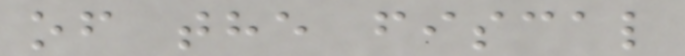of the fiscal
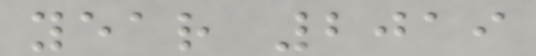year 2019
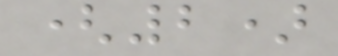(2)
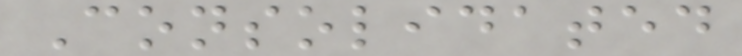Consolidated
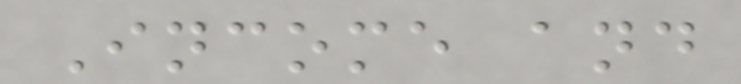Income and
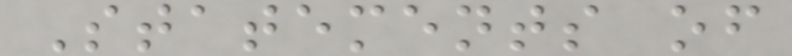Statements of
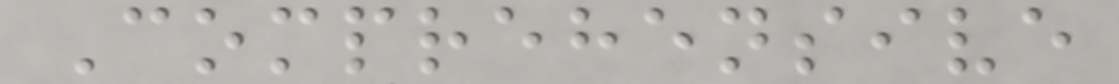Comprehensive
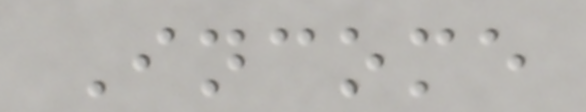Income
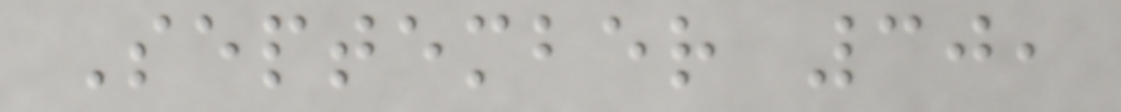September 30,
